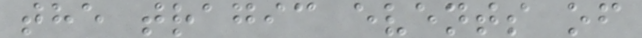the tragic events of
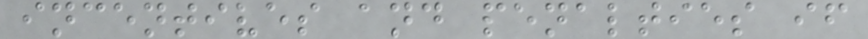incentives and penalties if
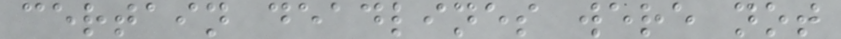certain deadlines were not
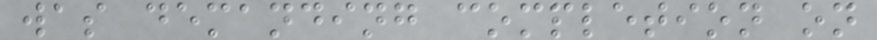was demanding completion on
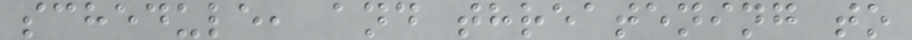schedule, and threatening to
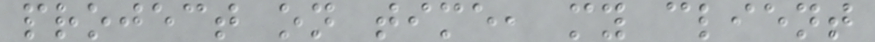project on time, my client
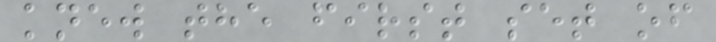knew the first set of
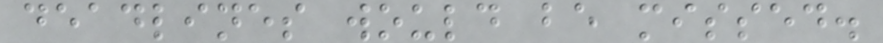deadlines would be missed.
